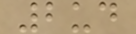2ud
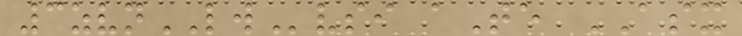3zvnLWvsi aTe ASX
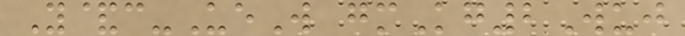Y&c-UeW gmKg2Wuj
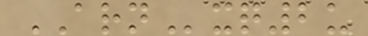ARNxq2u
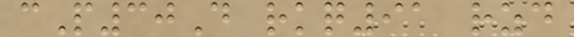cP30D rkq91 rzd
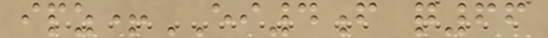ipz+EI4f q66
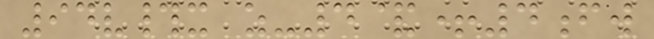94v#x z-4&+4fw
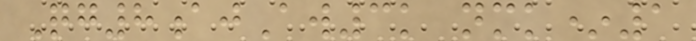Qg8ajAw3k nmk*1
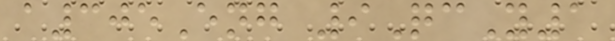a305Eng 9QcY1
